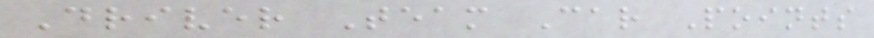Driver Team Car Points
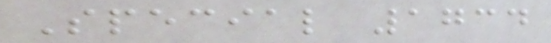Special 1734
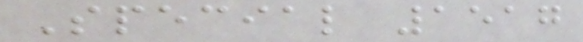Special 1517
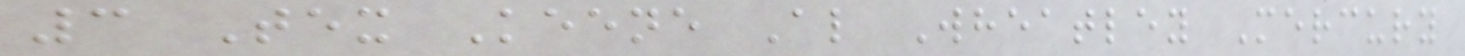3 Tex Keene Al Wheatley Mercury
